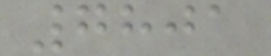7801
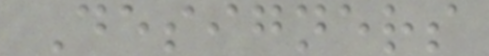Designers
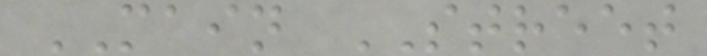MAIN STREET
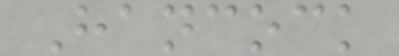Hancock
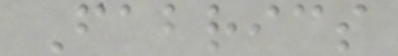Fabrics
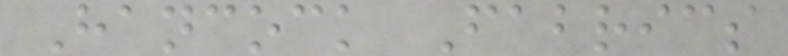Hancock Fabrics
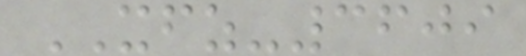XFZ-3609
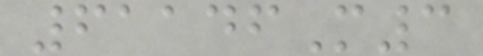61146M3
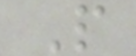P
